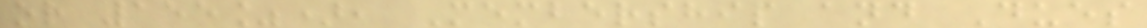or 155%), Membership and Dues
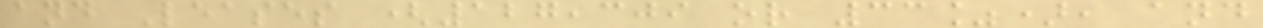and Leases (127,309 or 33%), and
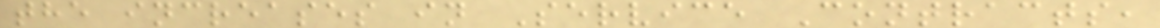the increases in Service Contracts,
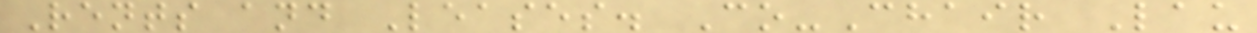Rents and Leases. Co-Chair Lau
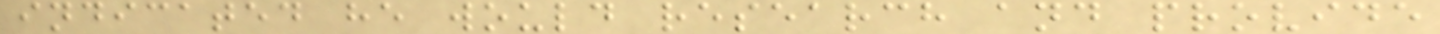indicated he would research and provide
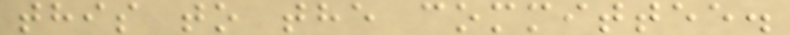this to the committee.
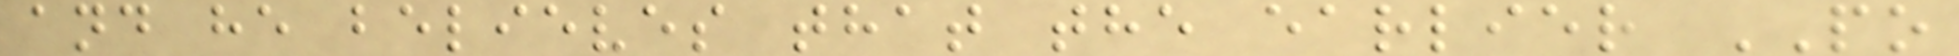and he believes that the earlier PO
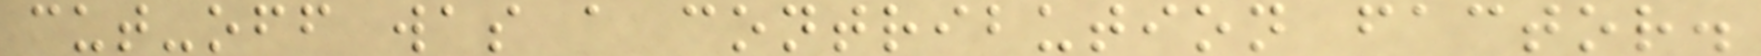cut-off was a contribution factor.
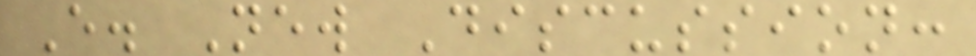E. New Discussion:
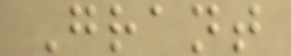Grant
